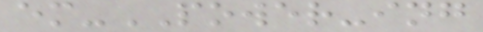em-POWER-ing
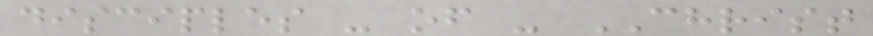disciples - of - CHRIST
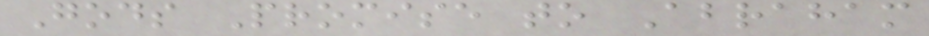Gods Promise to Abraham
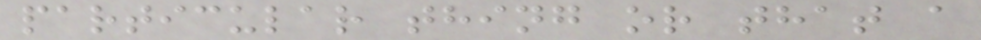particular thing or that a
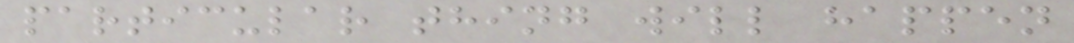particular thing will happen
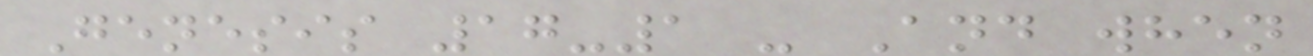Genesis 17-1 - And when
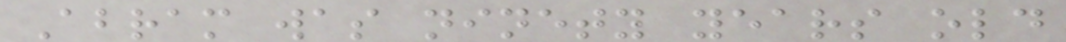Abram was ninety years old
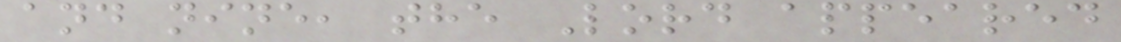and nine, the Lord appeared
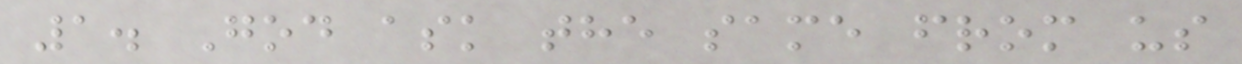1. God ask the same from us
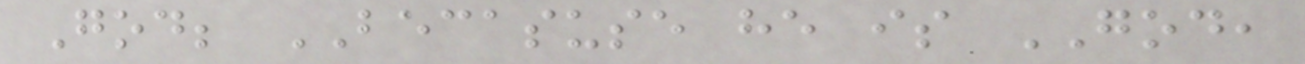God; BECASUSE he is GOD,
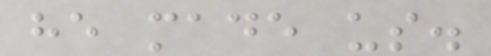he made us.
